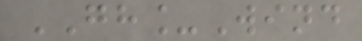GH_Wind
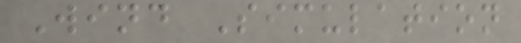Wind Simulation
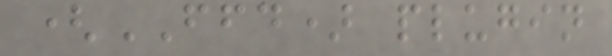(FFD) plugin
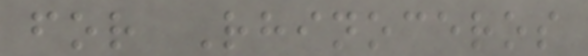for Rhinoceros
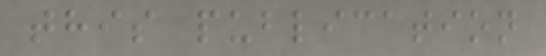this publication
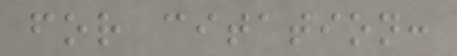for citation:
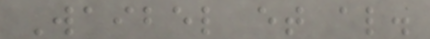Waibel et al.
